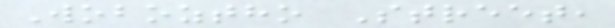Woboztho Street,
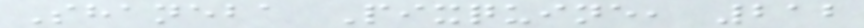Shaneba Pixquine, 212
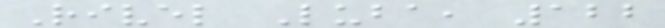Rivel Luba, 122
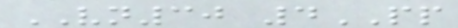VN30 4PP
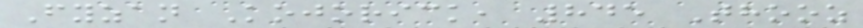Fyzan Kojorick, 845 Thooz
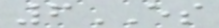6ES
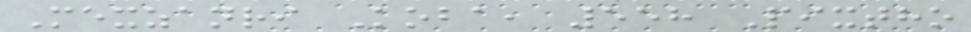Mexzanri Koba, 558 Pixtho
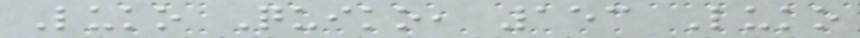Luko Quiko, 153 Luko
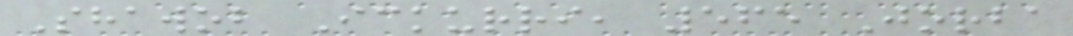Shawob Ickurri, 565 Jorba
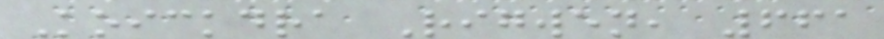Koickdra Rigwen, 661
